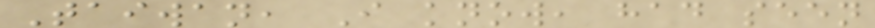Taiwan, I know, had seen
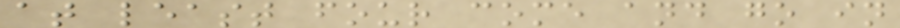at least four come and go in
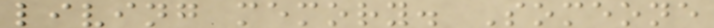living memory. Someone
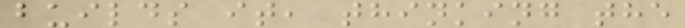builds it, thinking the
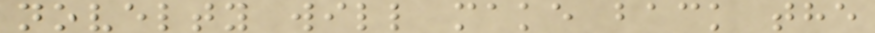novelty will make back the
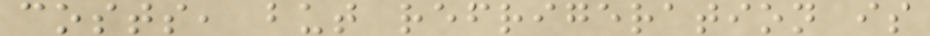costs, but refrigeration is
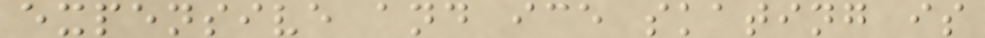expensive and ice skating is
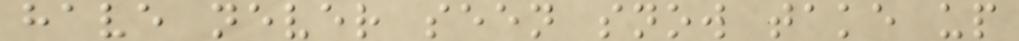have never seen snow take up
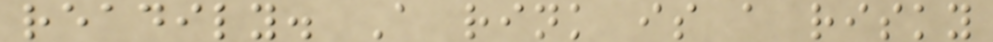readily. A rink is a risky
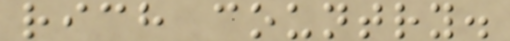rich country.
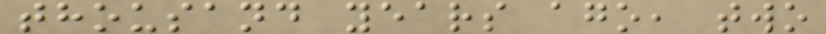thousand years ago, two
